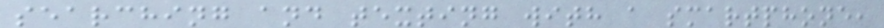searching and texting with a smartphone,
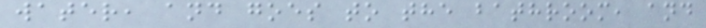water, and goes to the bathroom, and
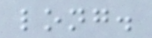long.
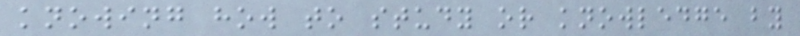knowing how to study or knowledge by
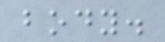body.
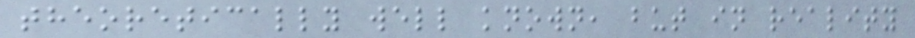theoretically well known, but in reality
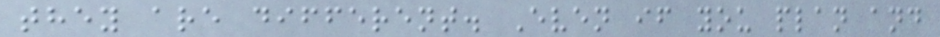they are different. Even if you plan and
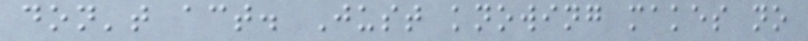don't act. Just knowing makes no
